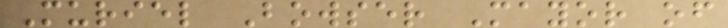Muriel Bowser Mayor of
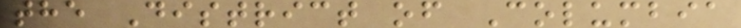the District of Columbia
